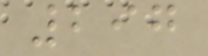297
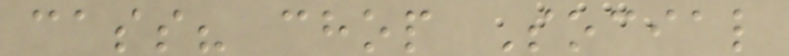cass? chop Social
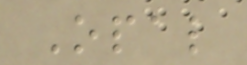Opal
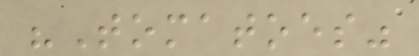"Tomatoes"
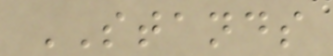STANDS
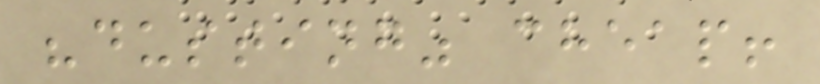"dusting" cheap!
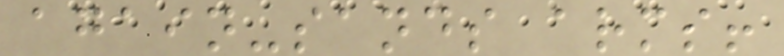again-sands arms!
